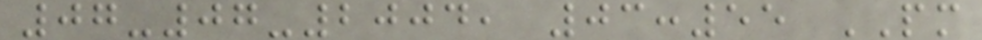07-07-2004, 03:55 PM
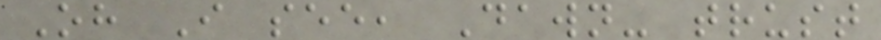Oh I see, Dawn- trust
